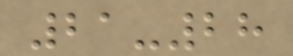21-28
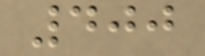400
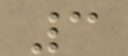3
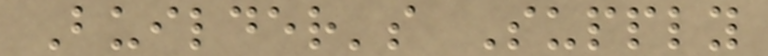Builder's Supply
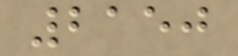2150
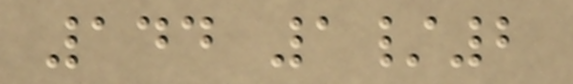144 1/2
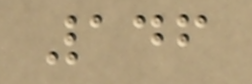146
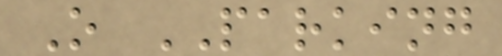O PARKING
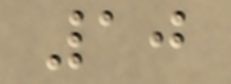10
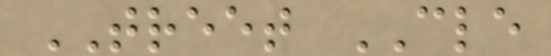TREET CLE
